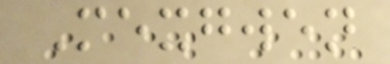Mexgwen
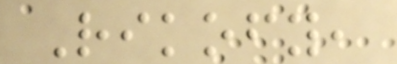Rikofy,
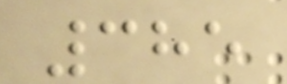385
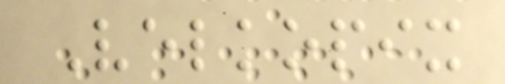Velkopix
